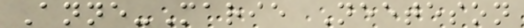Anne-Marie Neeteson
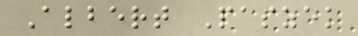Albert Paszek
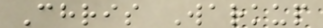Chris Warkup
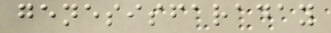genesisfaraday
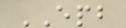EPB
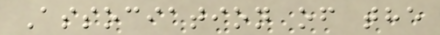Association of the
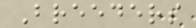Breeders
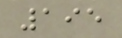195
